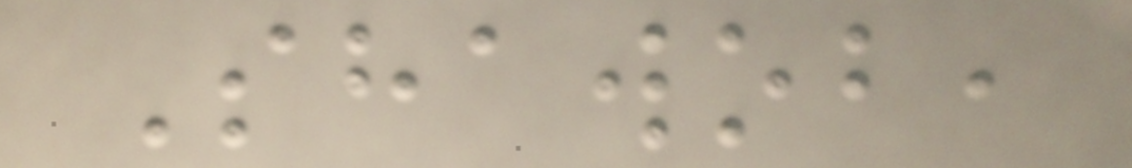Shawob,
